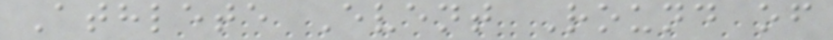Athlete Event Round of
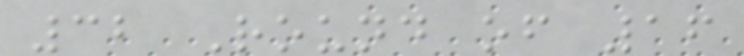32 Round of 16
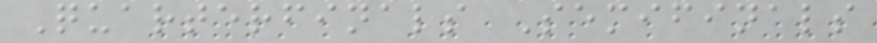Quarterfinals Semifinals
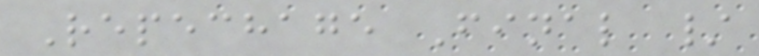Repechage Final /
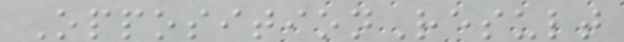OppositionResult
